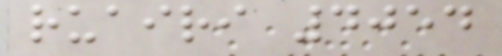ruairi 4054
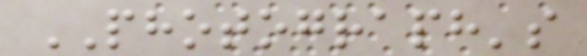PHOTOGRAPH's
